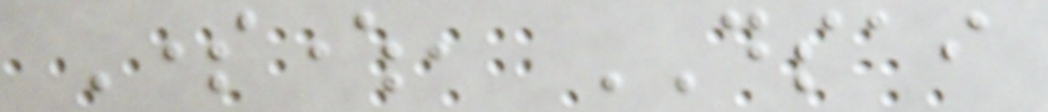Somewhere, DSAI
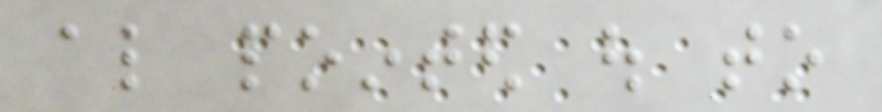also pointed out to
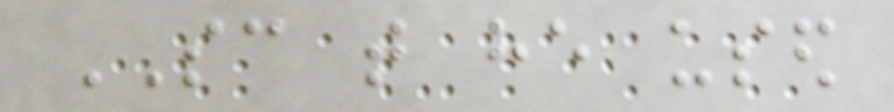SC that he used
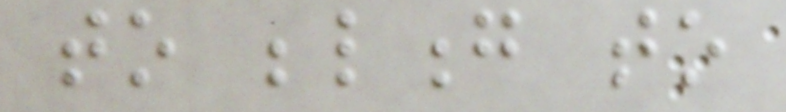to belong to
